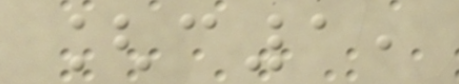[c1,
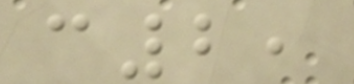c2,
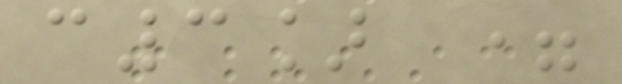c3] =
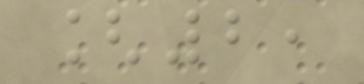[2,
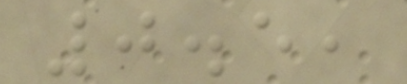0.5,
